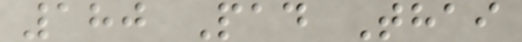180 Pad Thai
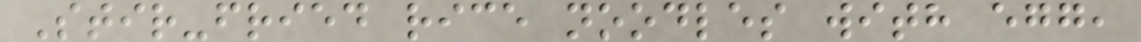Stir-fried rice noodles with egg,
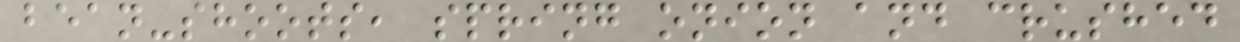bean-shoots, spring onion and crushed
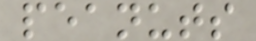peanuts
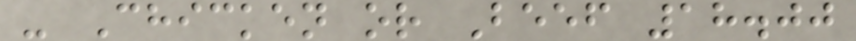- Chicken or Beef 18.00
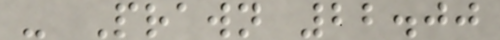- Prawn 22.00
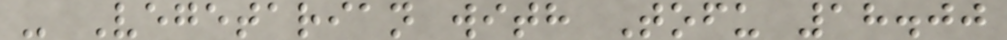- Vegetarian with Tofu 18.00
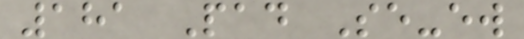181 Pad Se-ew
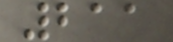211
